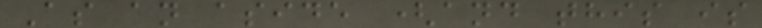As an aside (and this is
